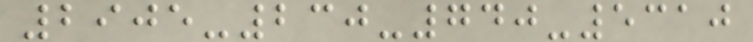2905-230-740-5310
